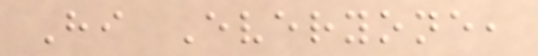Hi Everyone,
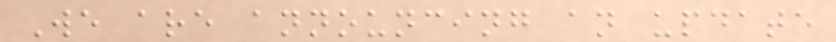We are announcing an update
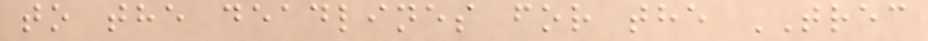to the deadlines for the TREC
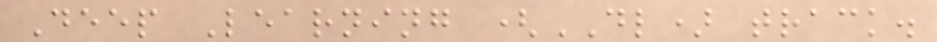Deep Learning (DL) track.
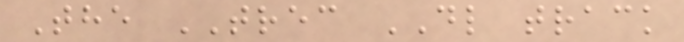The TREC DL track
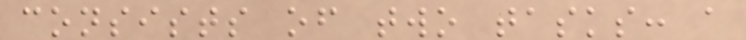consists of two tasks: a
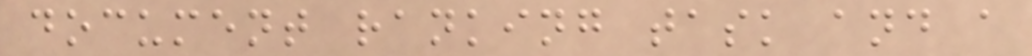document ranking task and a
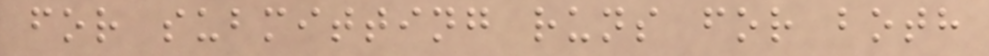for submitting runs for both
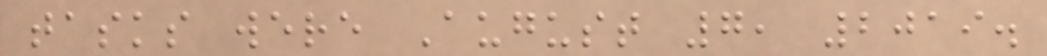tasks were August 7, 2019.
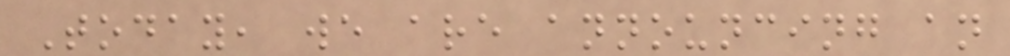Today, we are announcing an
